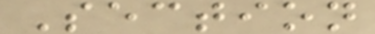Section
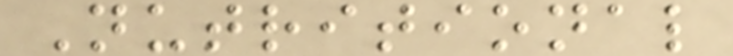Nutritional
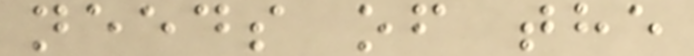needs of the
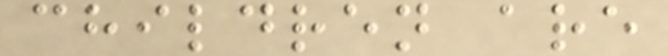children are
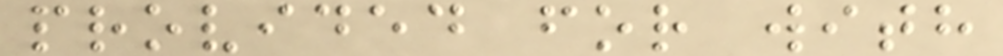provided for with
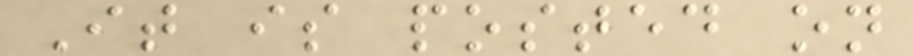It is posted on
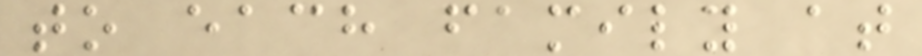to each family at
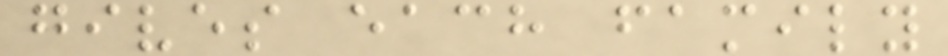gives each family
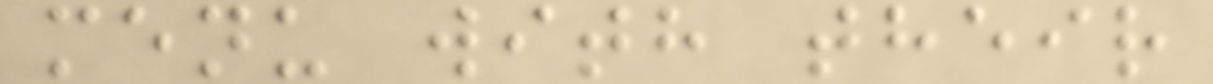menu with their
